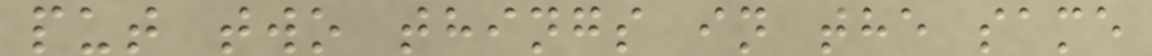put two things in the same
